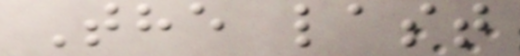The last
